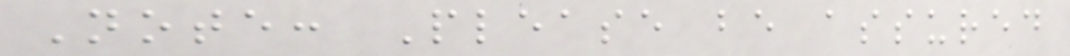Note: Please be assured
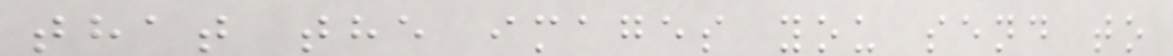that the images you send to
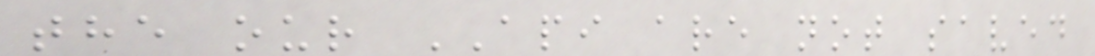the our API are not saved
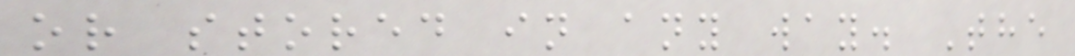or stored in any way. The
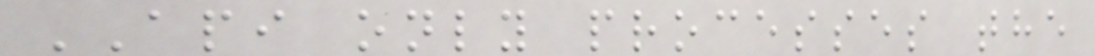API only processes the
